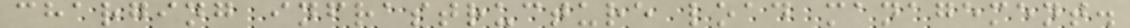charging infrastructure load management.
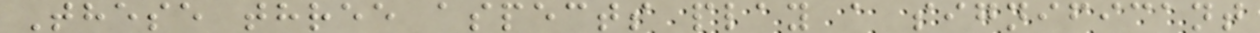These three aspects play a significant
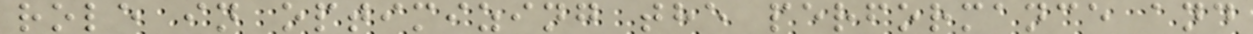role in optimizing the performance and
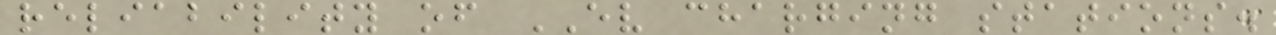reliability of EV charging stations.
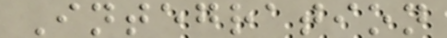Integration
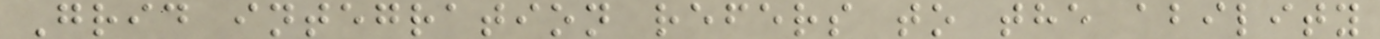Grid integration refers to the ability
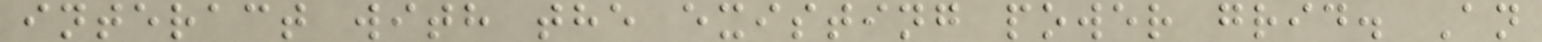interact with the existing power grid. An
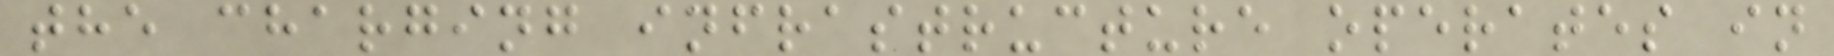the charging infrastructure operates in
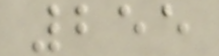255
